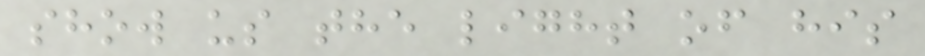show us the light of his
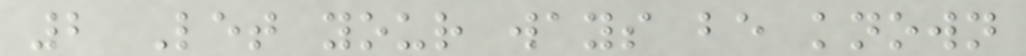2 Let your ways be known
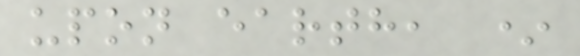upon earth, *
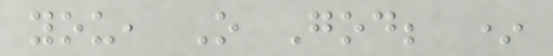you, O God; *
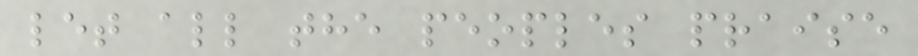let all the peoples praise
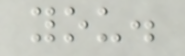you.
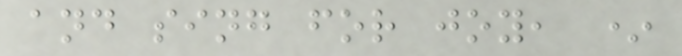and sing for joy, *
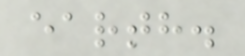earth.
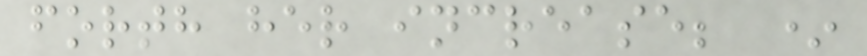forth her increase; *
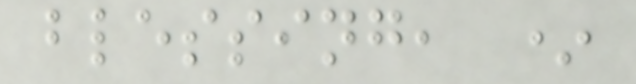blessing, *
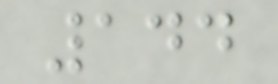144
